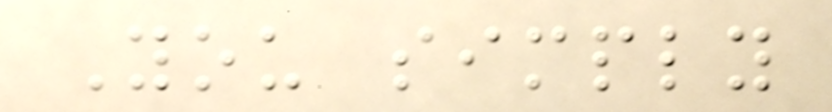You simply
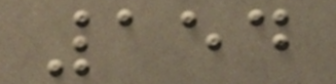154
